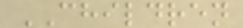CHILDREN
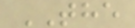THE
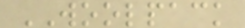WOOLPACK
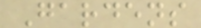Gardens
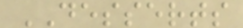DESSERTS
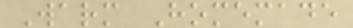Warm Homemade
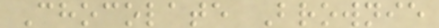Chocolate Brownie
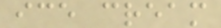ice cream
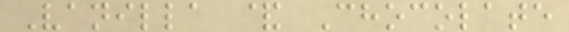Vanilla & Chocolate
